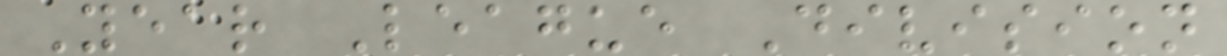Year League Division
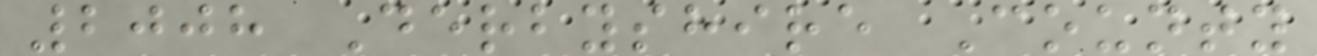2008 Derbyshire County
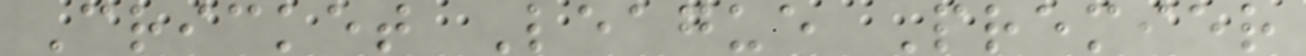Cricket League Premier
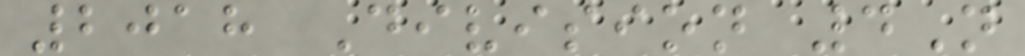2018 Division 4N
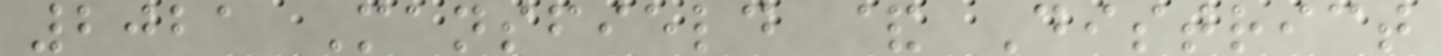2021 Mansfield & District
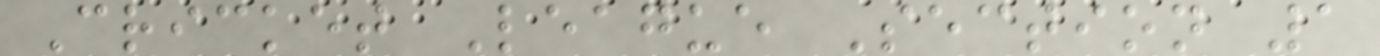Cricket League Section 1
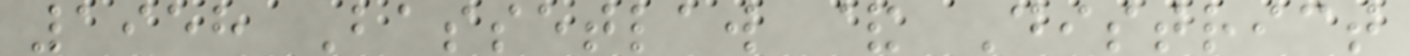1958 Bassetlaw & District
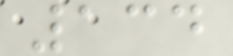134
